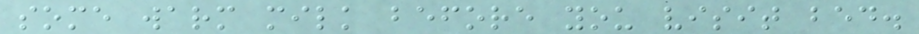some warm milk before you visit bed.
